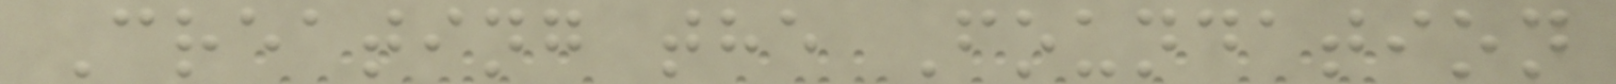Creating the Foundation
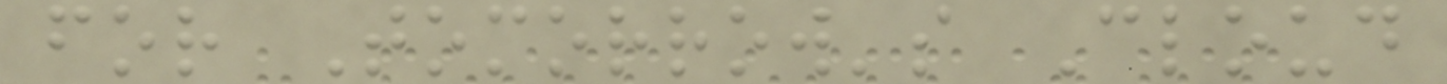for Tomorrow's Cloud
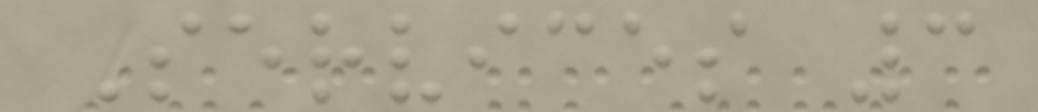Services 3
